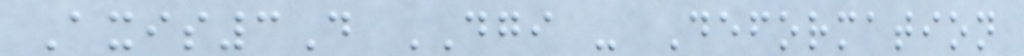Axis3D DGI - Deformation
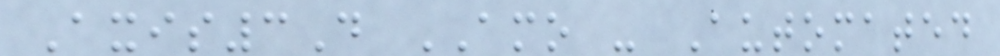Axis3D AMO - Automated
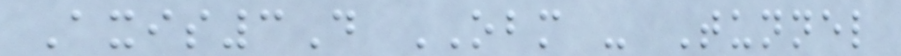Axis3D OBM - Tunnel
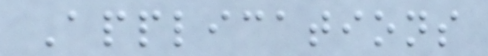Applications
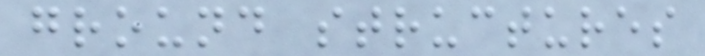ground structures
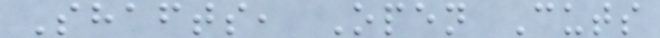Shafts, Open Cuts
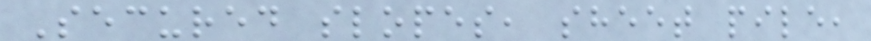Secured slopes, sheet pile,
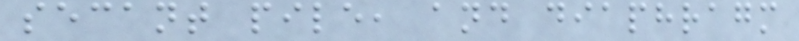secant pile, and diaphragm
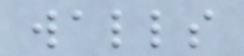walls
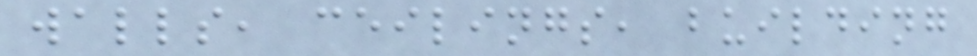walls, ceilings, building
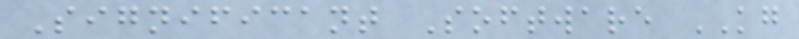Significant Software KG
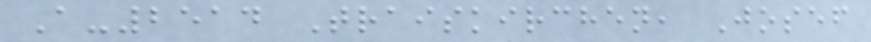A-2514 Traiskirchen, Josef
